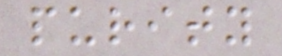purity
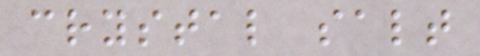crystal salt
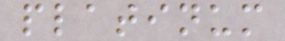platinum
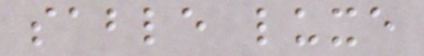sable luxe
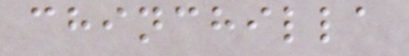chinchilla
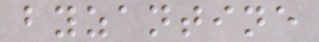byzantine
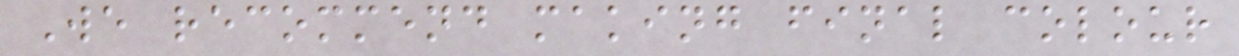We recommend making final colour
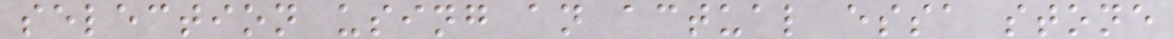selection using an actual essa stone
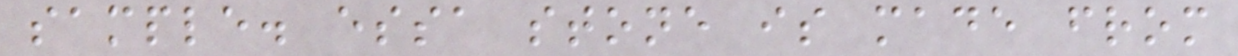sample. essa stone is made from
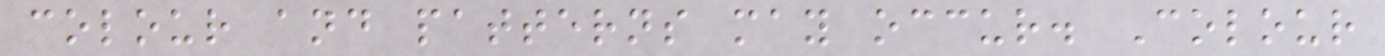colour and patterns may occur. Colour
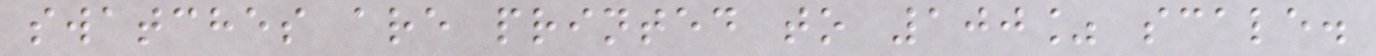swatches are printed to 100% scale.
